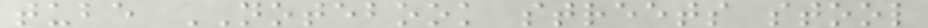tube NOTEBOOK streets stool
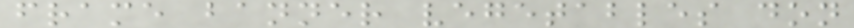frame banner vegetables don
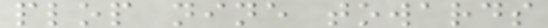plop nine towards
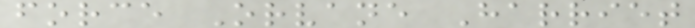force Orvane Harriet
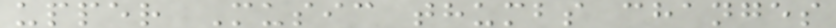upper Music thumbs changes
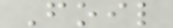Foil
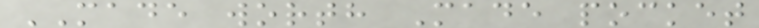MADE worth Made pocket
